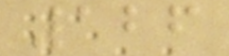126
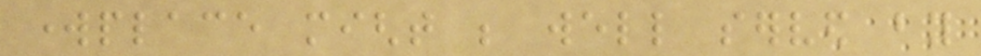workplace might be well served by
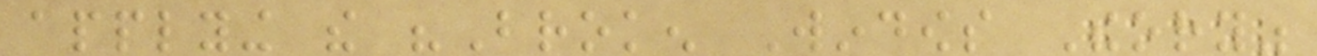applying the "Broken Windows Theory"
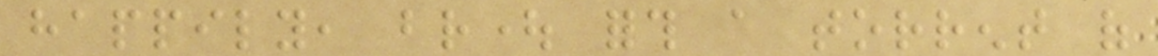happily, brought forth a torrent of
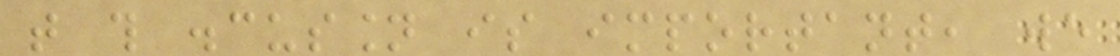that this discussion is important, we
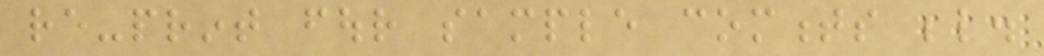re-print four sample comments below.
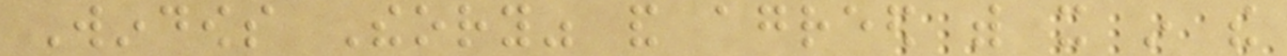Windows Theory" and agreed with it in the
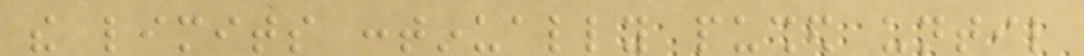the limits continually pushed until
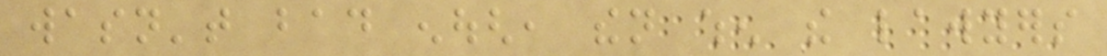wasn't bad enough, then when the lawyers
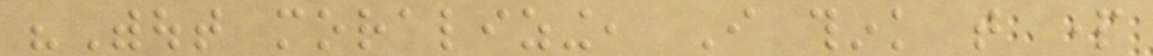"Without moralizing, I think that part
